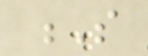S
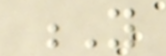Y
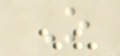O
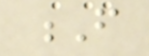F
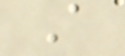A
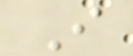I
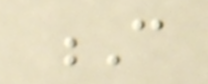C
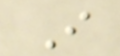I
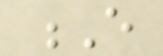E
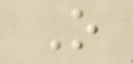O
